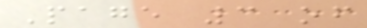Page 3 of
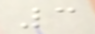3
